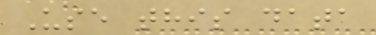Use this data
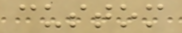custom
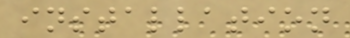installation
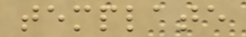template
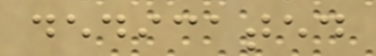dedicated
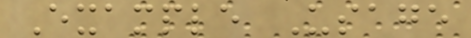Example Usage
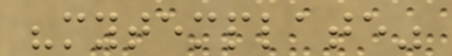"mytemplate"
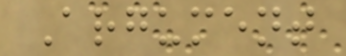Argument
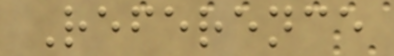Reference
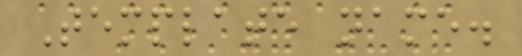Template name.
